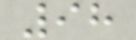98
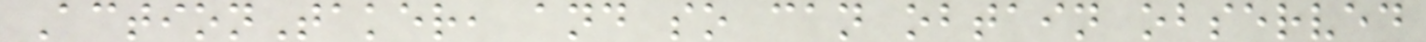ActionTaker, and so can obtain observed
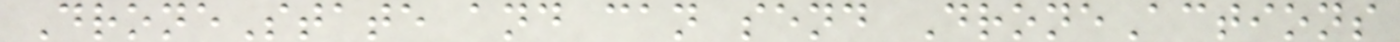DroneState and can send DroneActions
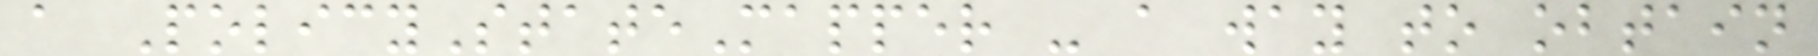a PolicyStateMapper - a way to obtain
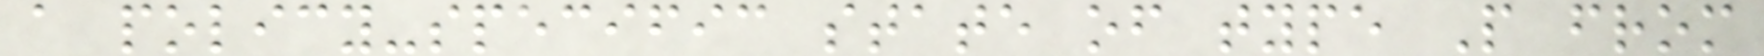a policy-specific state of type P from
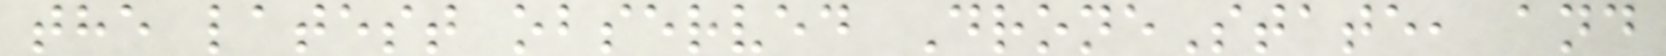the latest observed DroneState, and
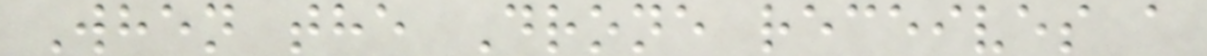When the Drone receives a
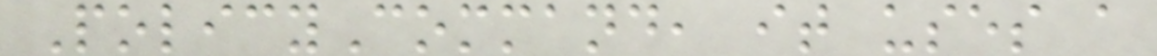PolicyCommand, it uses a
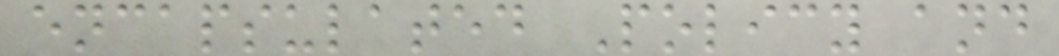encapsulated Policy and
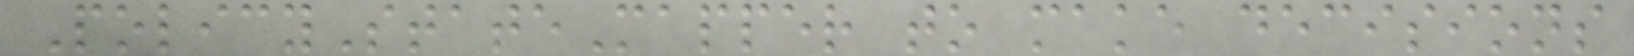PolicyStateMapper to make decisions
